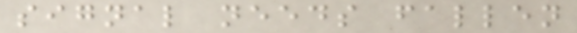signal needs fallen
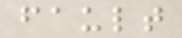fault
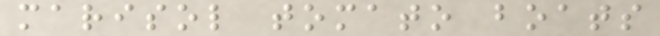marisol tomato boats
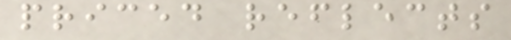priced reflects
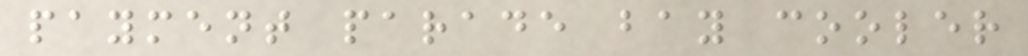payment parade bay cooler
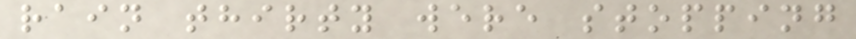rain thirty were stopping
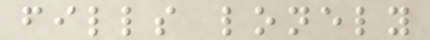fills lonely
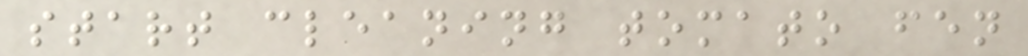start cleaning tomato fen
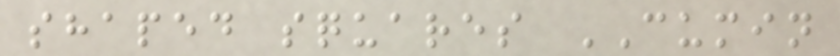shaped squares CUMIN
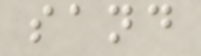sand
